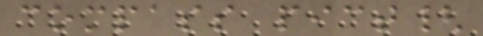compass pict{
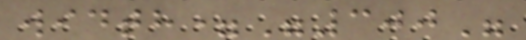width="300"
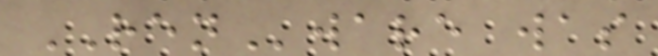RENware was
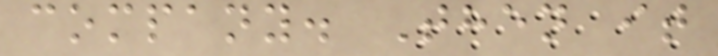company. Then it
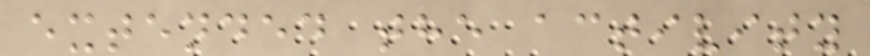extended the activity
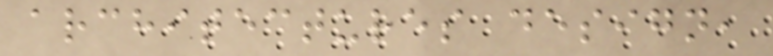architectures design,
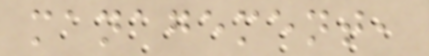management,
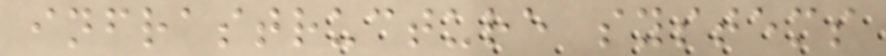infrastructure systems
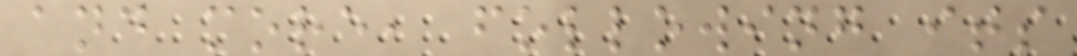and more, following its
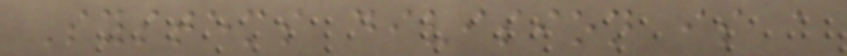Systems division is a
